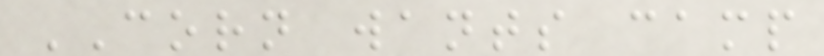CORN wants camp
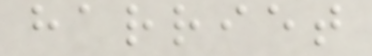harriet
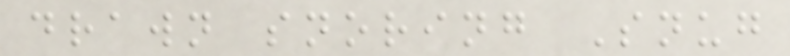drawn snoring Snug
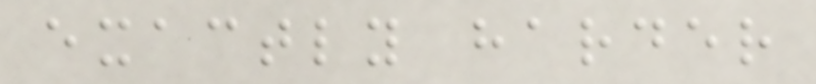exactly harder
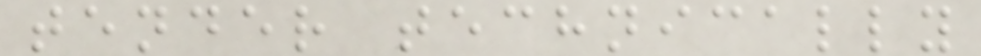tender technically
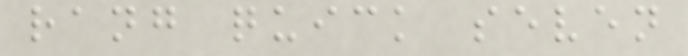rang quick seven
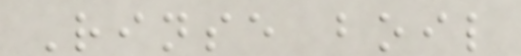Rinse boil
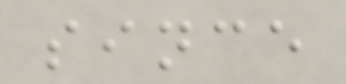since
